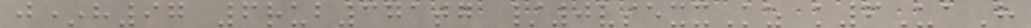j*h97 6rub371tg /0vsexxKz k6UaH
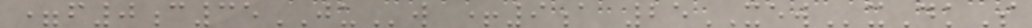=f0c35JUw +9a 25XEWxDkS
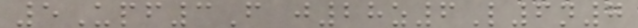5Upf3F j28z6L6n7
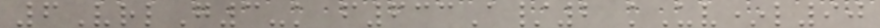6VrlG3-k f633A/2 kUv*l90
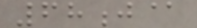68j@
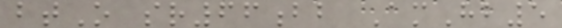btO sr66bb AmHb5
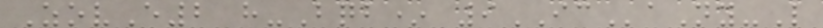ZovE2 h-Bqb* 9ICaNy-L
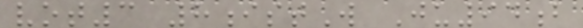vot3 8istW Ju94b
